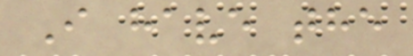I have the
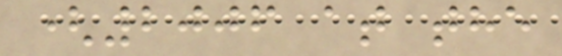(2006 at the
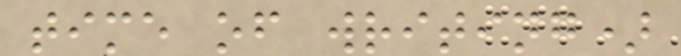time of writing)
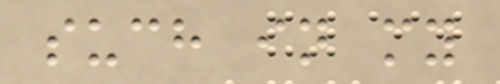such in my
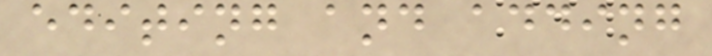editing and adding
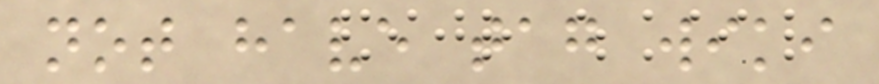not have tag wiki
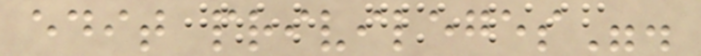edit privileges".
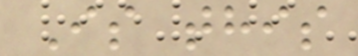Is this
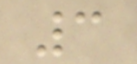3
